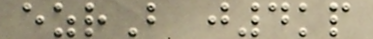ezrB j4kp
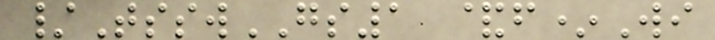/TsswGS1 &f*Wi
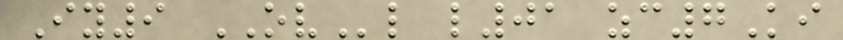Iy9 OVl l01 zc7Ki
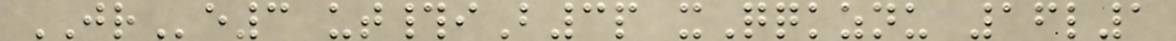JRe3 ut#iB3p xQqkznu 16l1
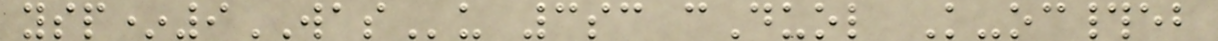ysp*9WASu 3sc cDuol K-oc#eb
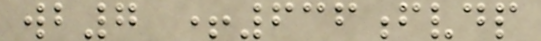wb7 +636fvdp
